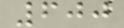600
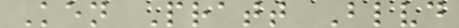Ken Pratt Blvd
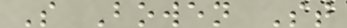S Bowen St
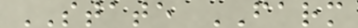STATE FARM
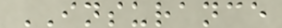INSURANCE
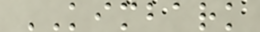KIMBARK
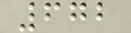672
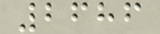2686
